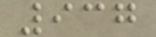937
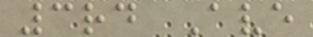3rd Ave
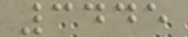3445
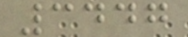3447
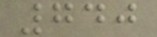740
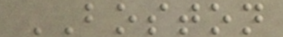BOSTON
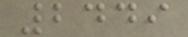2449
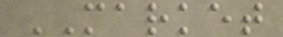MARKET
